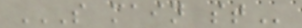S MAIN ST
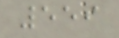559
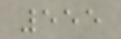555
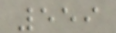559
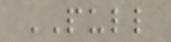PULL
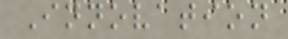Innovation
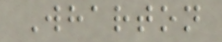Wharton
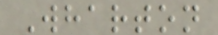Wharton
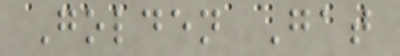Golden Gat
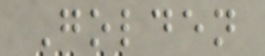Golden
